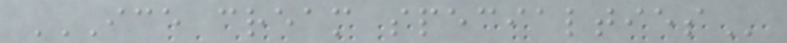ICE CREAM SPECIALTIES
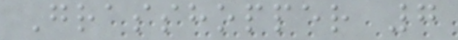Grasshopper 7
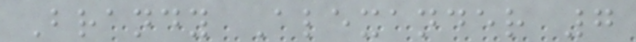Brandy Alexander 7
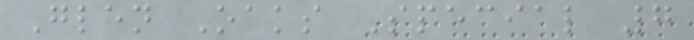Glen Oaks Special 7
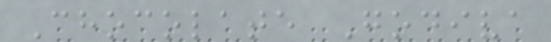Chocolate Godiva
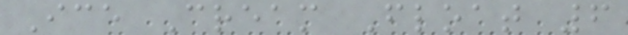Ice Cream Float 6
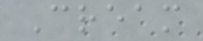Cream
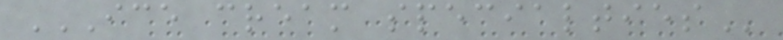ICE CREAM SPECIALTIES
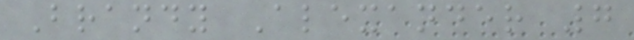Brandy Alexander 7
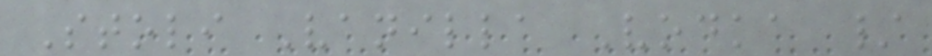Stoli Vanilla Vodka /
